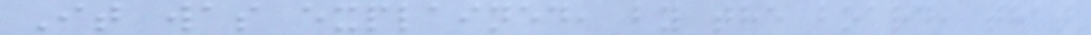It was explained, by the board, that
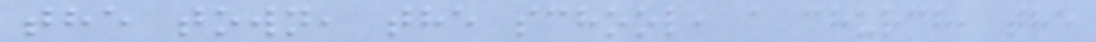the town, the school, a church, the
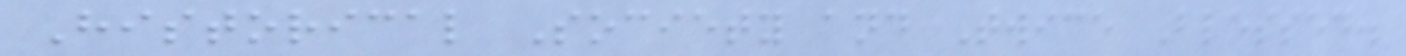Historical Society and Twice Blessed.
